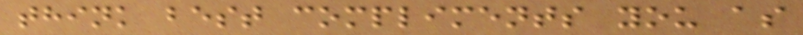think best compliments you as
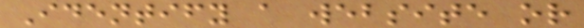Identify a website or
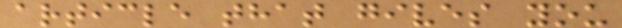article that gives you
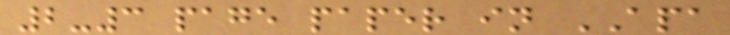2-3 page paper in APA
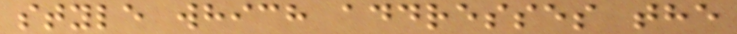style which addresses the
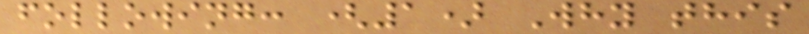following: (1) Why this
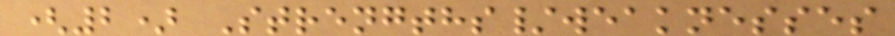(2) Strengths/weaknesses
